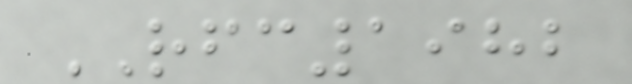RFC1982
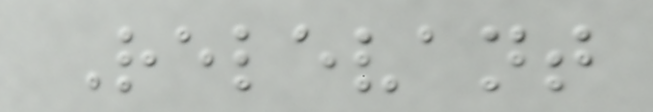Relevant
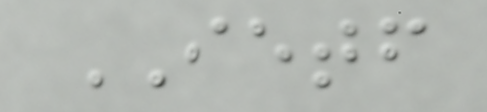IETF
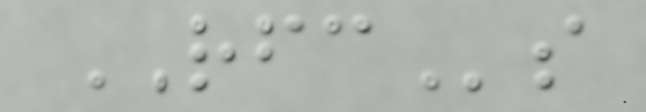RFCs
